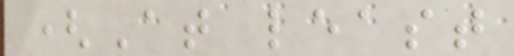(At least
